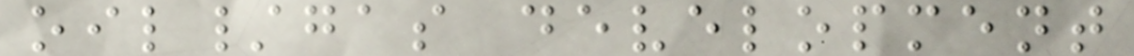oil/gas development
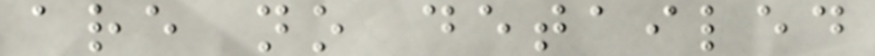are no detailed
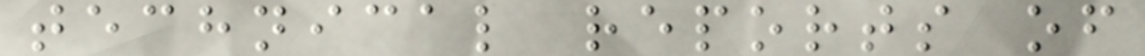technical reports of
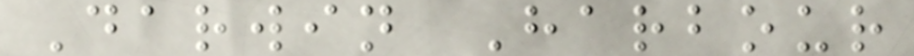Darwin Harbour
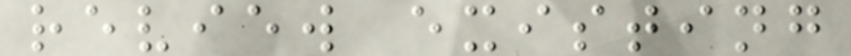review existing
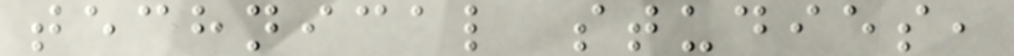technical studies,
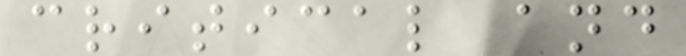critical and
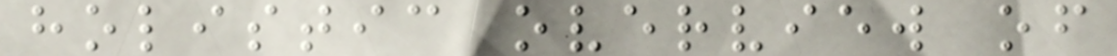holistic overview of
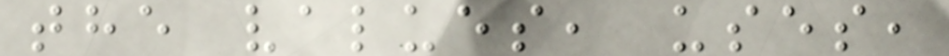the values, uses,
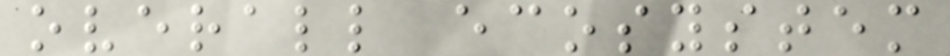overall ecosystem
